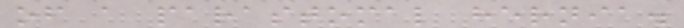of a parastomal hernia.
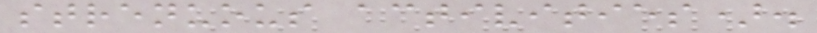strenuous activities).
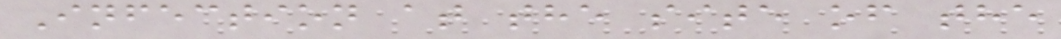Infection at the site of the
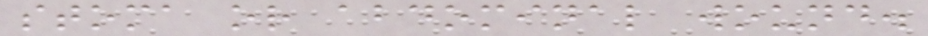stoma or abdominal wound.
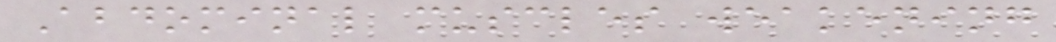Abdominal muscles weakening
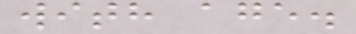with age.
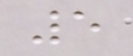5
